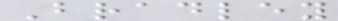Bradley
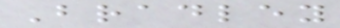Bradley
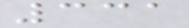331
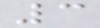3
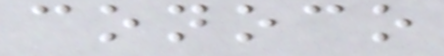conoco
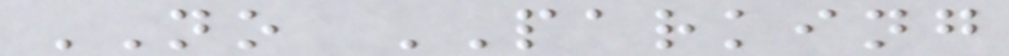NO PARKING
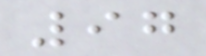97
